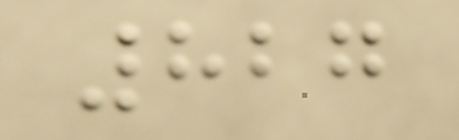827
